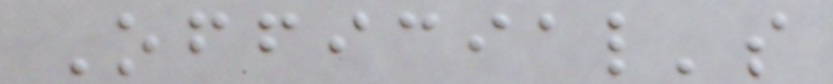Official's
